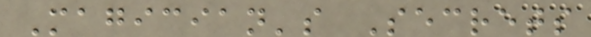Magician's Secrets
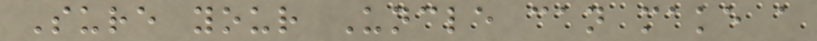Sure your Uncle can make a
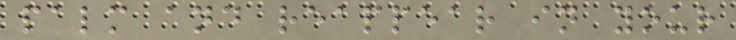palm and reappear in your
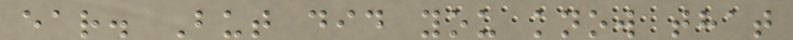ear. But did you know that
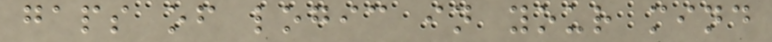gaps of logic in your mind
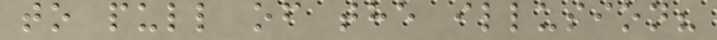to pull of the illusion?
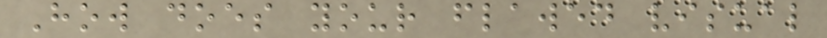How does your flawed visual
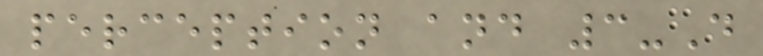perception and 3-D
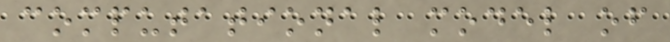computational model of
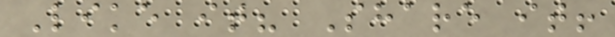Like it? Share it!
